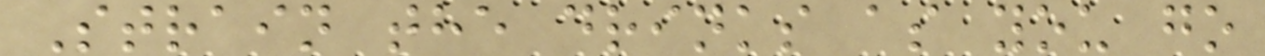Strain the drinks as you go
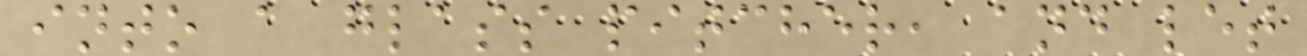into a glass pitcher, and let
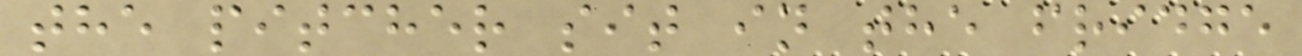the pitcher sit in the fridge
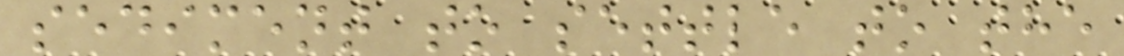sediment to settle to the
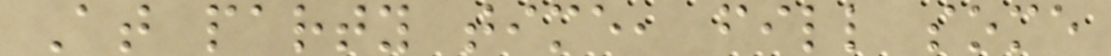At party time, fill some
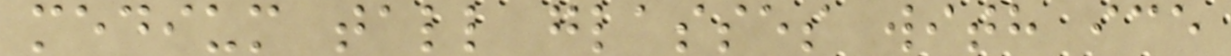medium tall glasses with ice
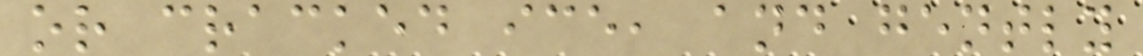or cracked ice, and gently
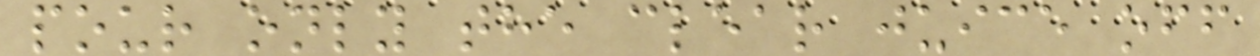pour only the clear juice off
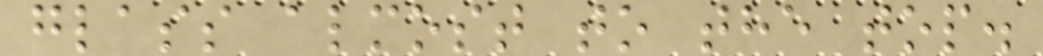glass almost to the top.
